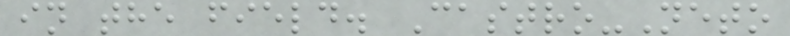in the field. Castro-Neto
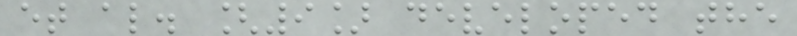et al. [9] developed the
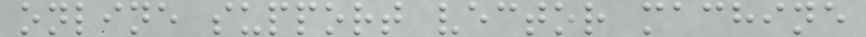online support vector machine
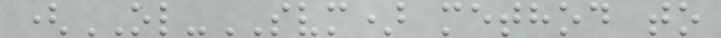(OL-SVM) method to
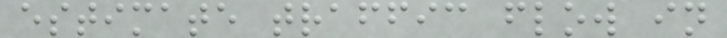estimate traffic flow in
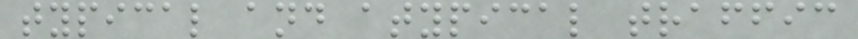typical and atypical traffic
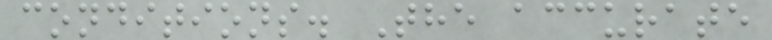conditions. The accurate
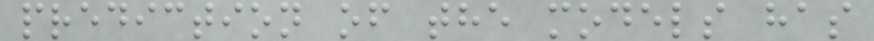prediction of the models has
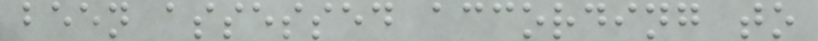been assessed according to
